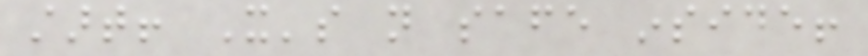start! It's not safe inside!
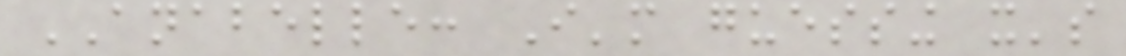ANABELLE: I'm guessing it's
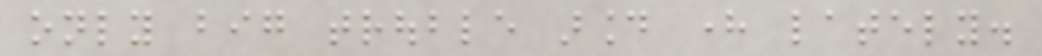only big trouble around here lately.
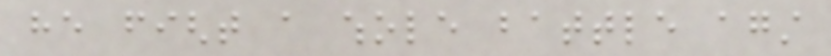he fight a whole battle against
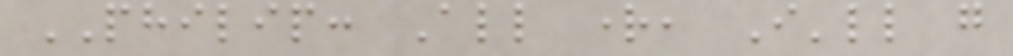PHILIP: All right, I'll go
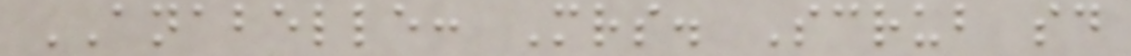ANABELLE: Mrs. Scrub said
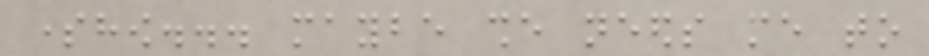somehow... maybe she needs me to
